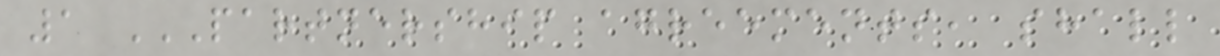1 PARTNERSHIP AGREEMENTS, SHALL
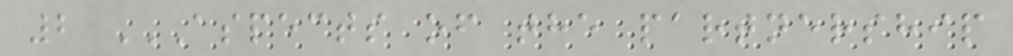2 ASPECTS OF THE PARTNERSHIP
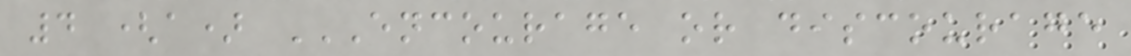4 (a) ENCOURAGE OR DISCOURAGE
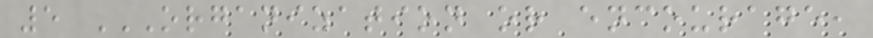5 ORGANIZATION OR ENCOURAGE,
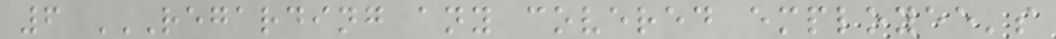6 REGARDING ANY COVERED EMPLOYEE'S
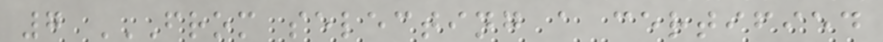7 FROM SELECTING A CERTIFIED
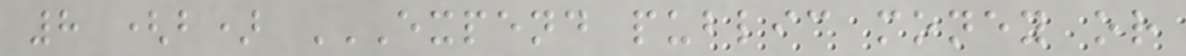8 (b) EXPEND PUBLIC MONEY OR
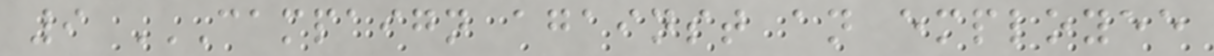9 CAMPAIGN AGAINST AN EMPLOYEE
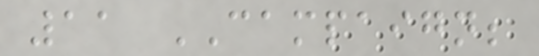11 CAMPAIGN;
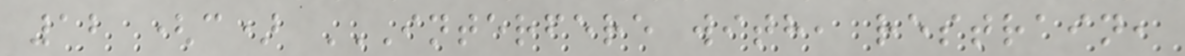12 (c) INTERFERE WITH, RESTRAIN,
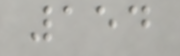154
